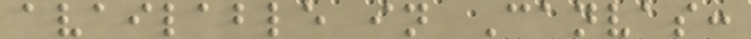available in Canvas:
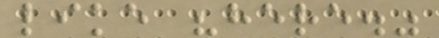like "here."
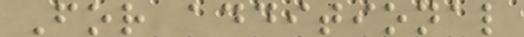For additional
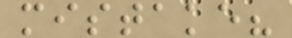mistake?
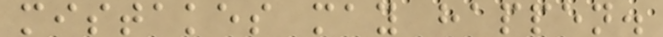mistakes may happen.
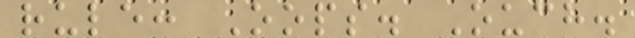rule: Oops. Ouch.
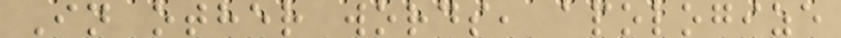In other words, apologize
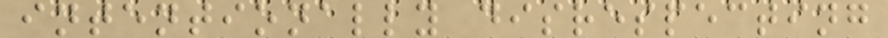intentionally disrespecting
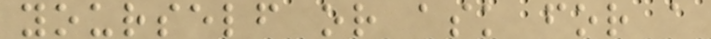yourself or ask for a
